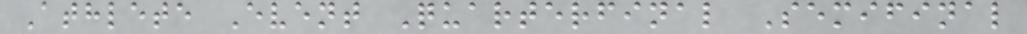Athlete Event Quarterfinal Semifinal
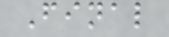Final
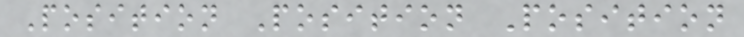Position Position Position
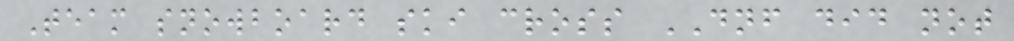Team snowboard ski cross DNF did not
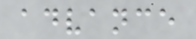advance
